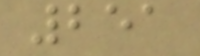251
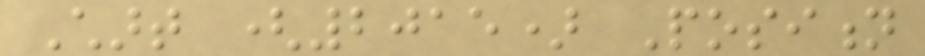Chart (2015) Position
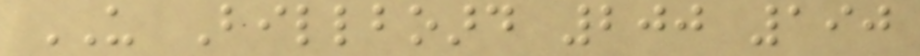US Billboard 200 190
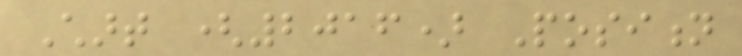Chart (2016) Position
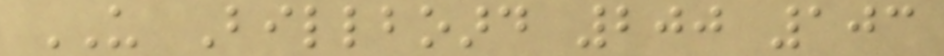US Billboard 200 103
